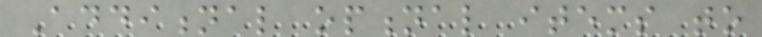Additional optional items to
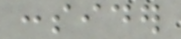consider
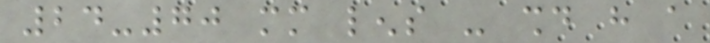24-70 mm lens - should have a
